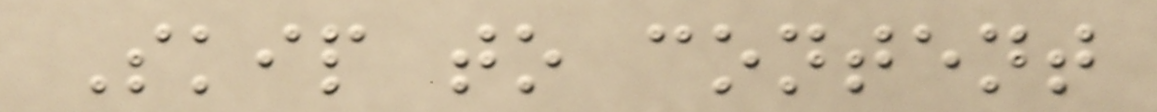Skip to content
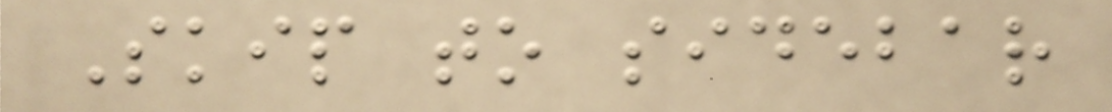Skip to sidebar
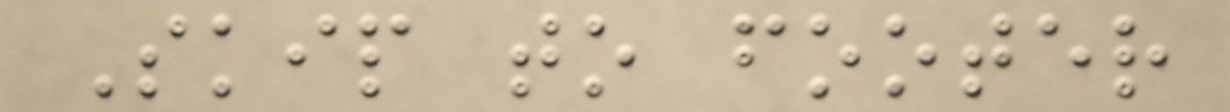Skip to footer
